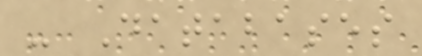- Databases
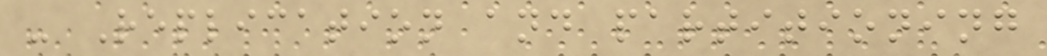- Replication and partitioning
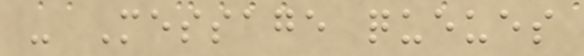- Message queues
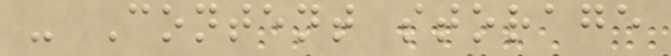- Content storage
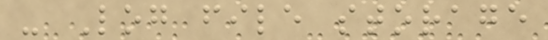- Log file storage
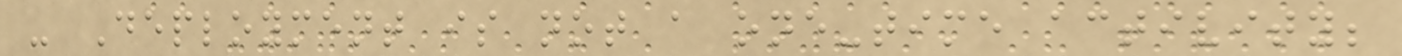- Deployment is not a one-time activity;
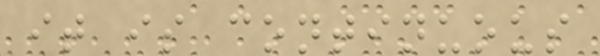it is continuous
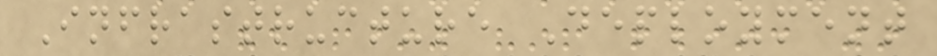Infrastructure Deployment
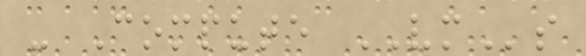- Compute VMs
